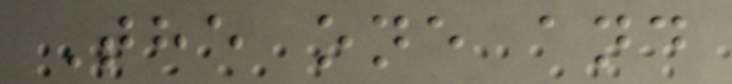The one and
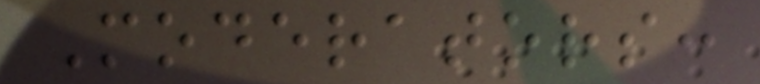Moderators:
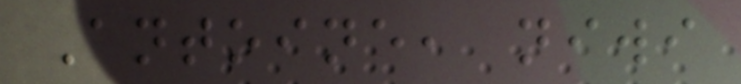Antoine, niwi
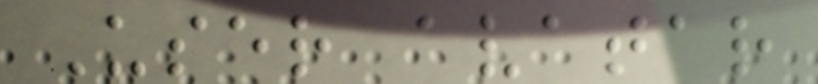User avatar
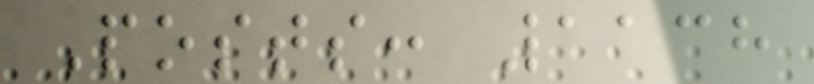Posts: 1138
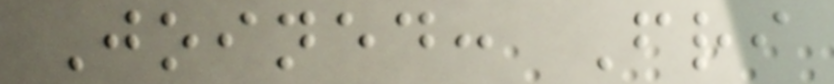Joined: Fri
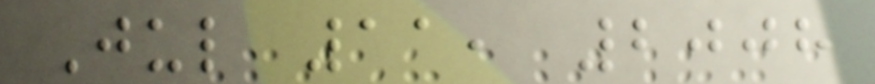Jul 11, 2008
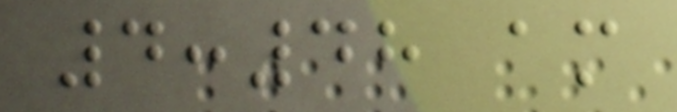4:48 am
